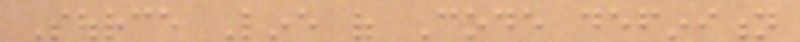Source Line of Code definition
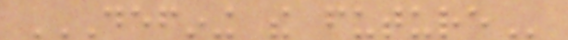DEFINING THE FUTURE
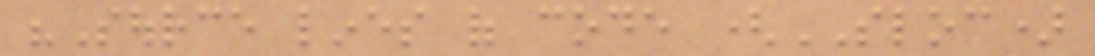"Source lines of code (SLOC)
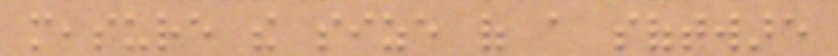measure the size of a software
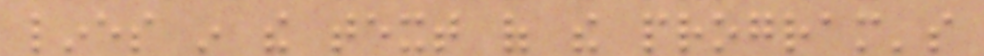lines in the text of the program's
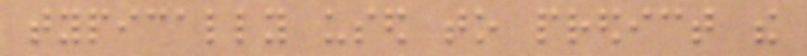typically used to predict the
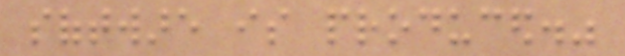software is produced."
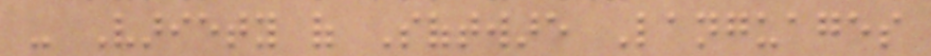- Variety of Software Languages
